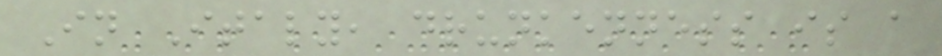In Italy, drunkenness is a
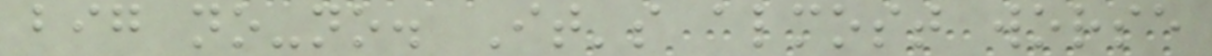big no-no. It's almost worse
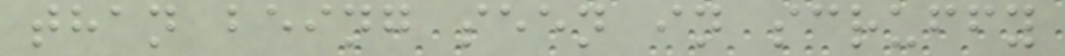than being seen in scruffy
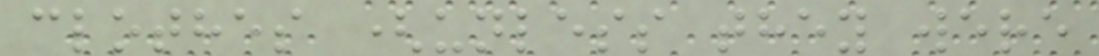clothes (unless they were
